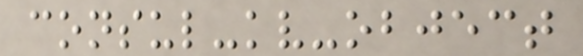consul-kv-object
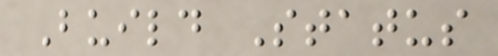Build Status
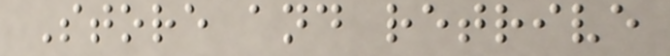Store and retrive
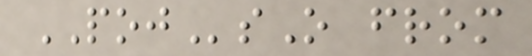POJsO from
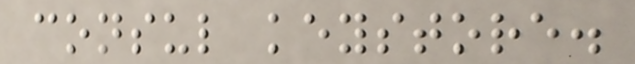consul keystore.
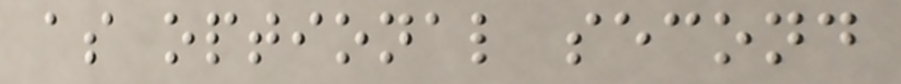as optional second
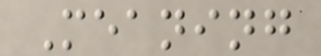Meaning
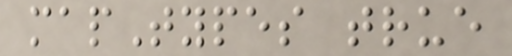mapTypes true
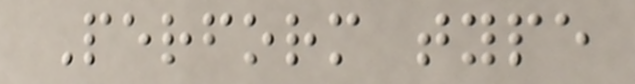Perform type
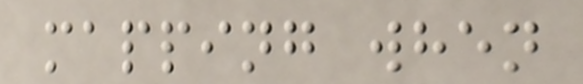mapping when
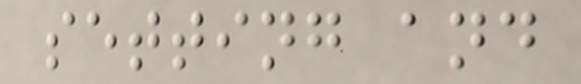setting and
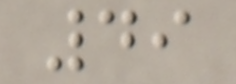49
